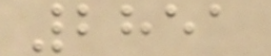2851
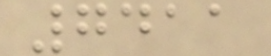7411
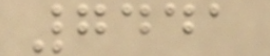7441
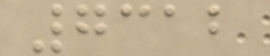7312
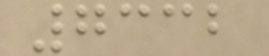7332
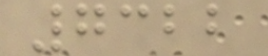7322
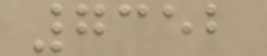7352
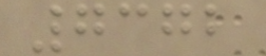7372
